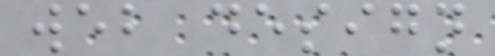web design
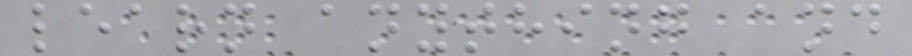learn anything and
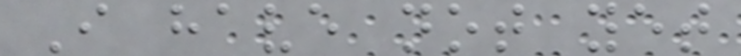I have not yet
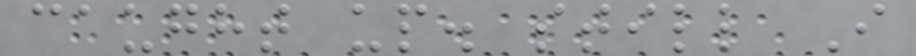caught up. still I
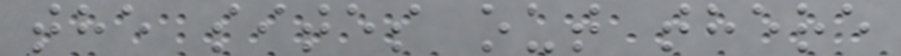the sites out there
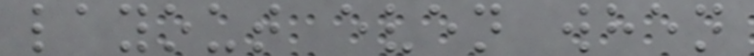layout even when
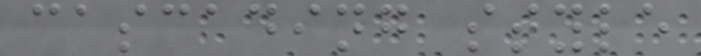cascading style
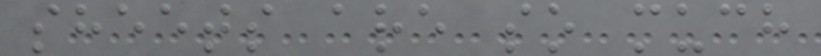sheets are so much
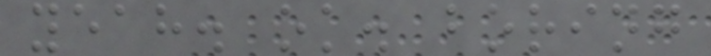yeah. ok. boring
